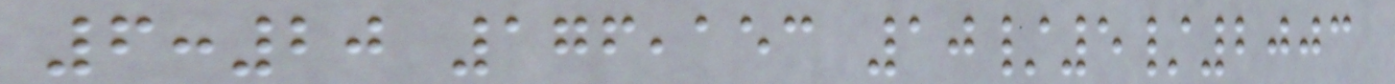6:20 176,153 10/5/2003
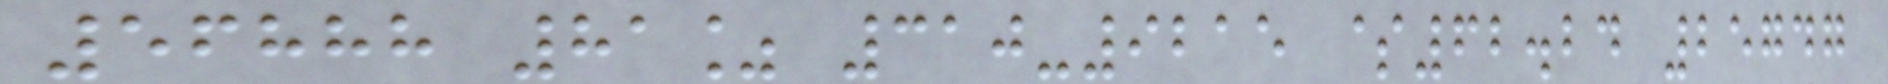56888 81% 310-9215 $62.24 25747
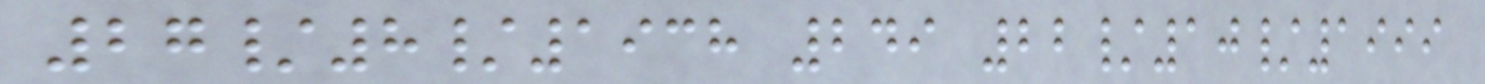27/8/1938 249 22/10/1999
